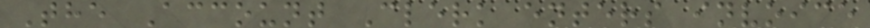The Account Clerk enters invoice
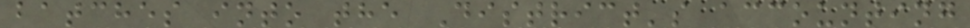batches into the District's accounting
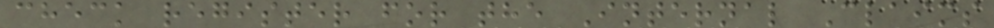check register for the Internal Claims
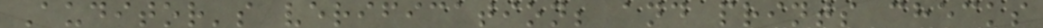Auditor's verification; and prints checks
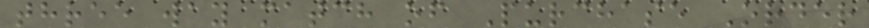three way match of Purchase Order
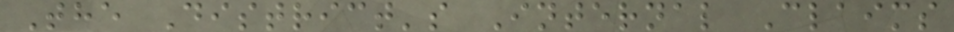The District's Internal Claims
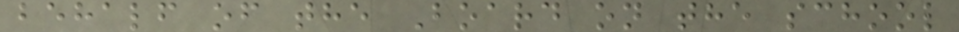behalf of the Board on the school
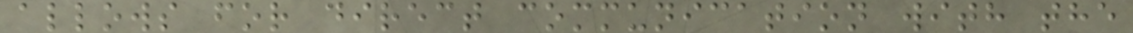allows for direct communication with the
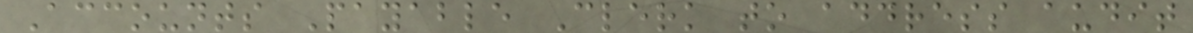Accounts Payable Clerk to address audit
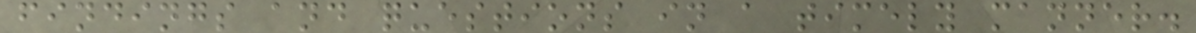findings and questions in a timely manner.
